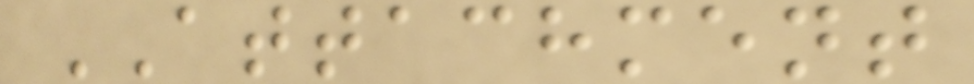ATTACHMENT
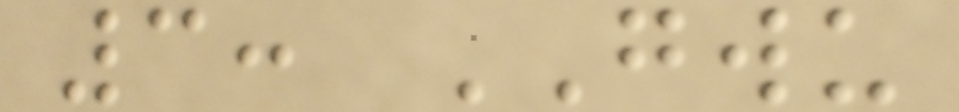3: GWU
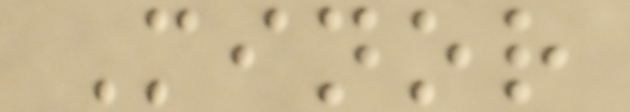Minor
